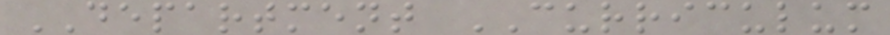DEPARTMENT CURRICULUM
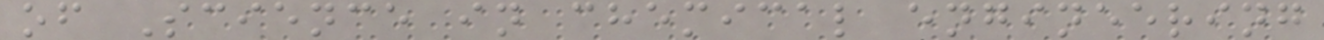of Science in chemical engineering
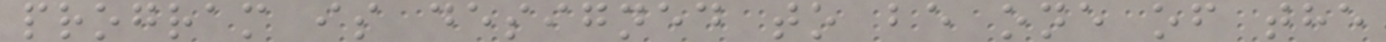program is designed to be one of the
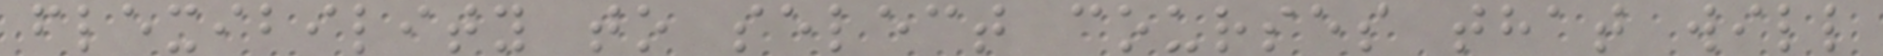flexibility to select courses that will
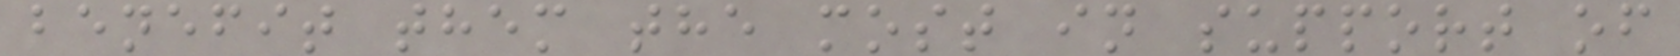benefit them the most in support of
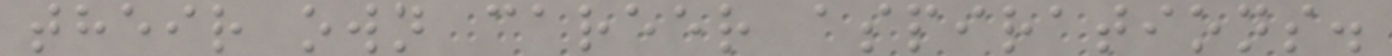their own career aspirations.
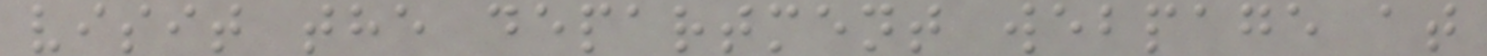visit the department webpage at
